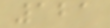121
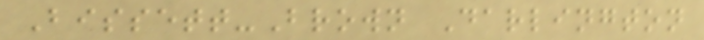Bissett-Brown Darlington
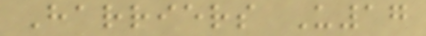Harriers U17
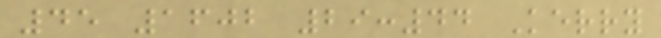45 1602 29:44 Kerry
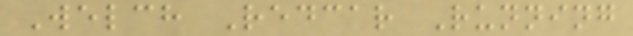Welch Redcar Running
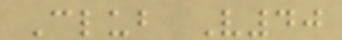Club V40
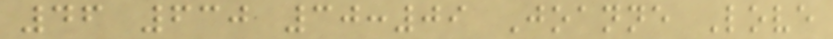46 630 30:09 Joanne Love
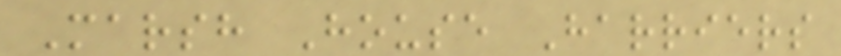Marsh House Harriers
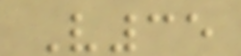V35
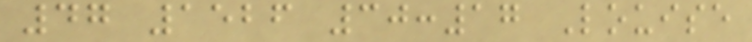47 1526 30:17 Louise
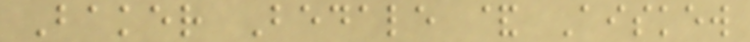Baker Bedale & Aiskew
